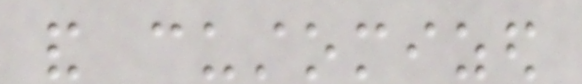and customized
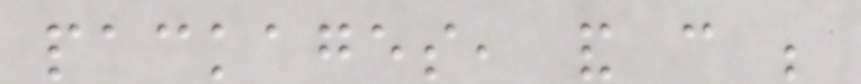packages, and can be
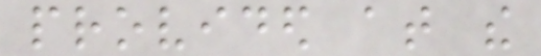provided at the
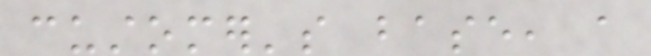customer's base, a
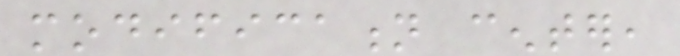modification center,
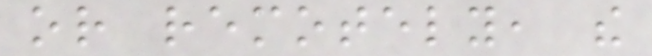or remotely, the
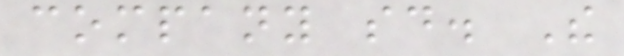company said. The
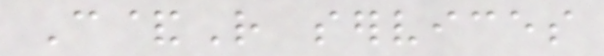C&R services
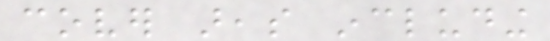cover areas including
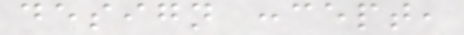design concept,
